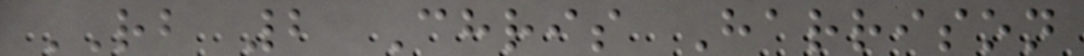RB 2 Chris Harrison
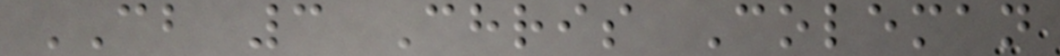CB 3 Chris Coleman
